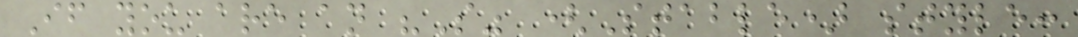If you are an "S" (Stable) style:
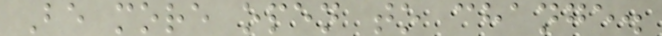Be more open to change.
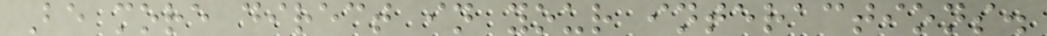Be more direct in your interactions.
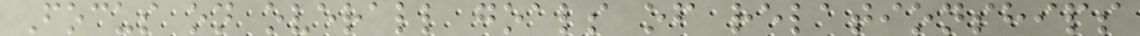Focus on overall goals of relationships
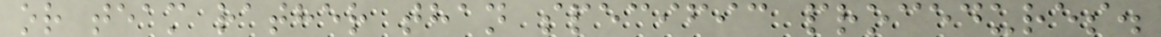or team rather than specific procedures.
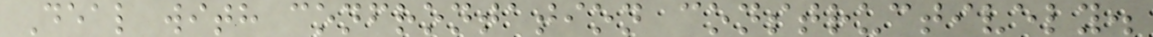Deal with confrontation constructively.
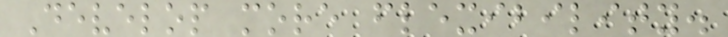Develop more flexibility.
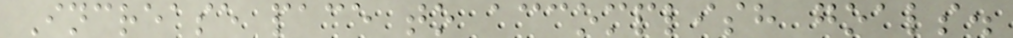Increase pace to accomplish goals.
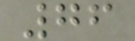76
